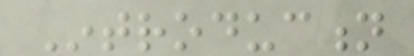Introduction
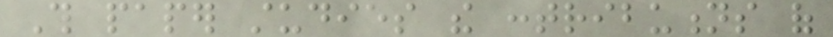This paper studies the contributions of
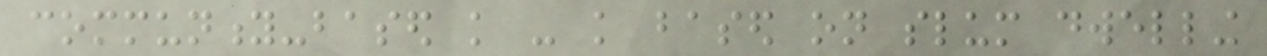community-based knowledge - knowledge based on slum dwelling
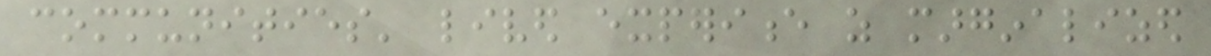communities' lived experience as marginalized
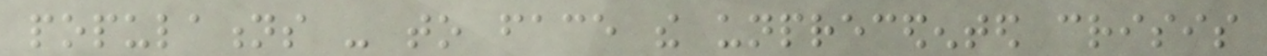populations - to face the unprecedented crisis
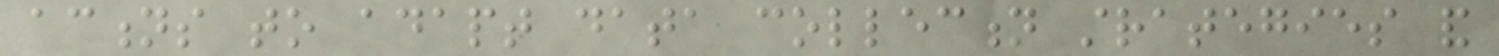actions to adapt data collection strategies and
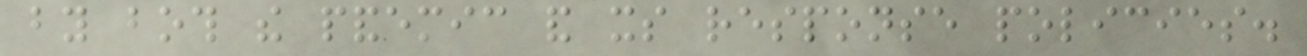by both the pandemic and its response policies.
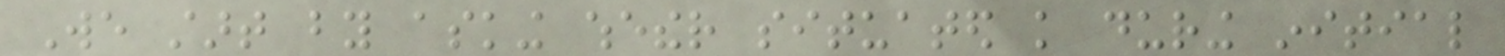We start by asking whether situated knowledge during initial
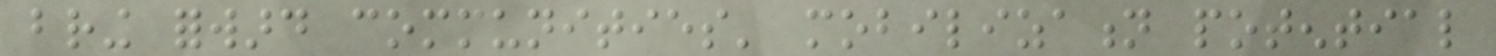bring forward communities' mobilization potential
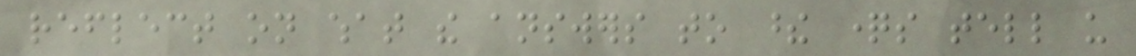reflect on what the answers to these questions tell us
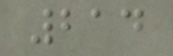214
